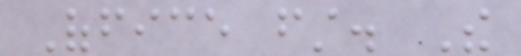Office first. The
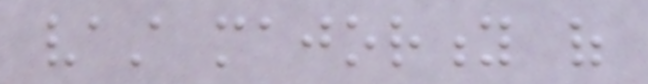vast majority of
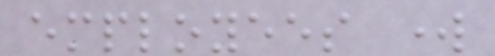employees work
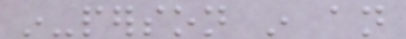in-person in an
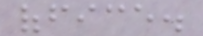office.
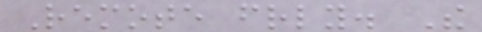Remote friendly. The
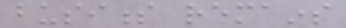business remains
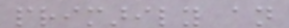primarily an
